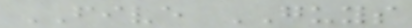FIVE GUYS
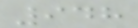948
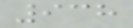938
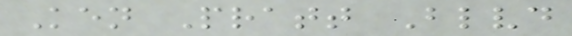Ken Pratt Blvd
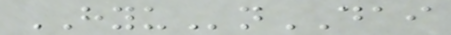HYUnDAI
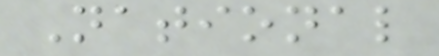National
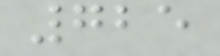725
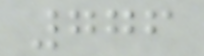776
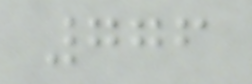776
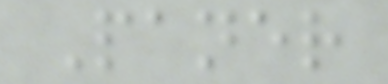Paner
